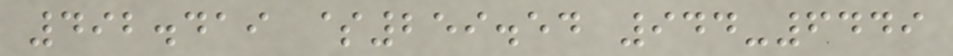492.419 $259.54 944-6449
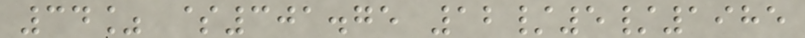34% $301.75 12/5/1985
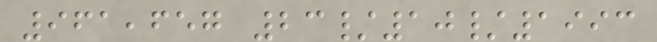961,657 23/10/1993
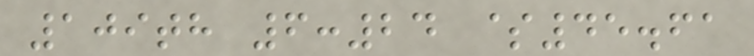109th 6:24 $45.61
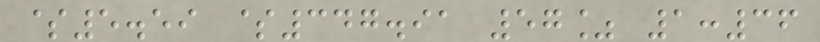$5.59 $347.91 57% 1:36
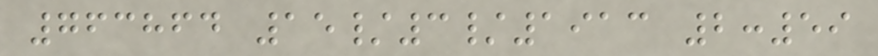763864 15/3/1913 2:59
